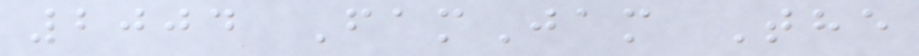2004 FamJam The
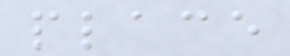place
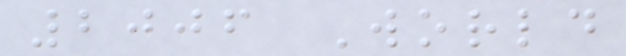2006 World
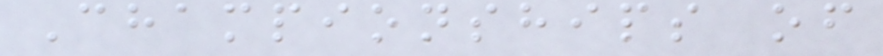Championships of
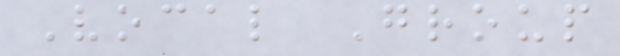Vocal Group
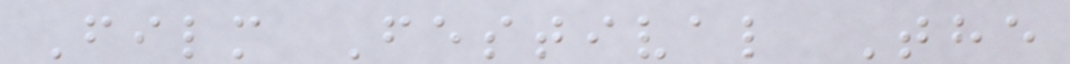Film Festival The
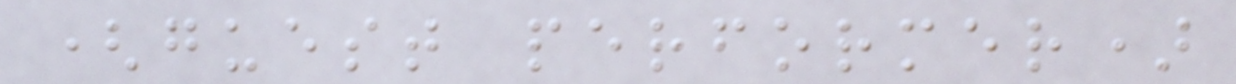(guest performer)
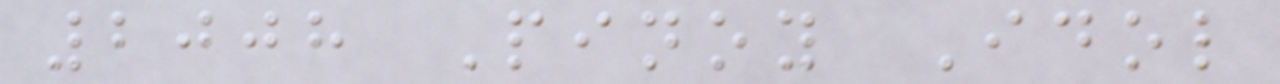2008 Pinoy Idol
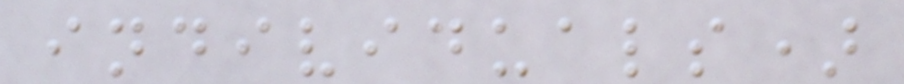individuals)
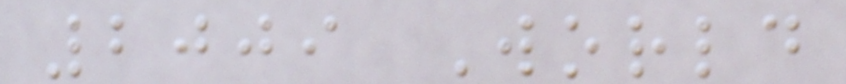2009 World
